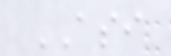ASI
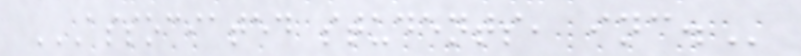ASSOCIATED STUDENTS, INC.
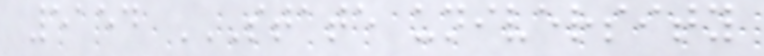5154 STATE UNIVERSITY
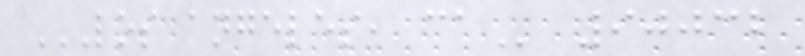LOS ANGELES, CA 90032
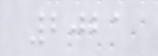2021
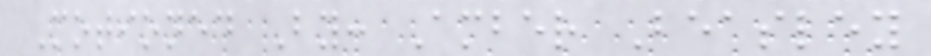Motioned By: Amber Beasley
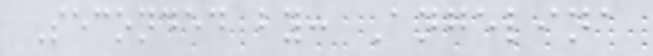Seconded by: Angelina
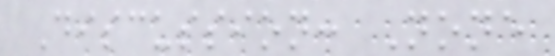Discussion: None
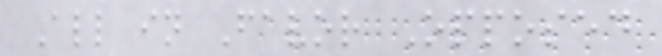All in Favor Opposed
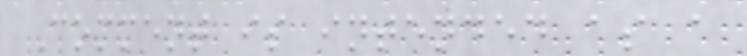Comment is intended as a
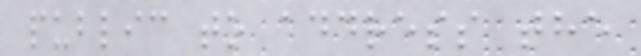public to address the
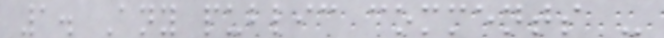1. Any public comments -
